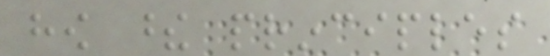how these principles
